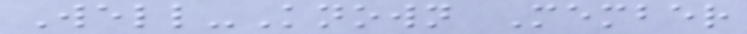Well-Known Member
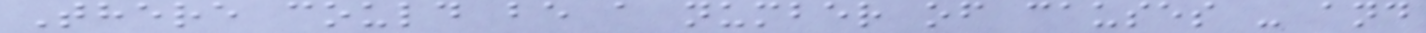There could be a number of causes - and
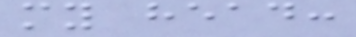my head:
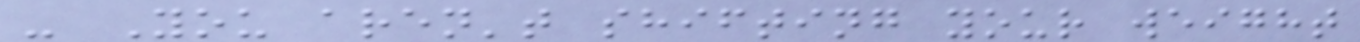- You aren't shifting your weight
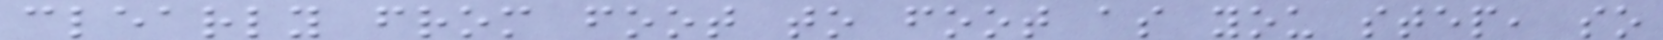clearly from foot to foot as you step, so
